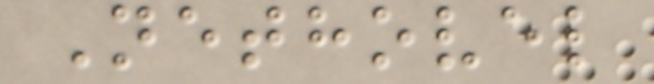Nethovel
